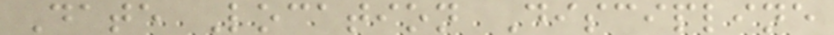Date Location Discipline
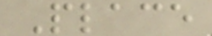Place
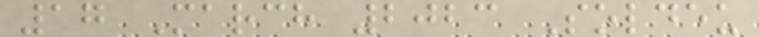17 March 2023 Soldeu
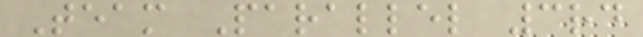Team Parallel 3rd
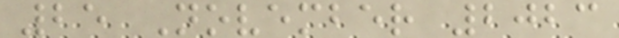25 November 2023
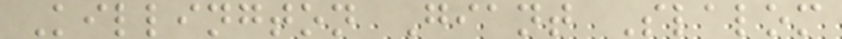Killington Giant Slalom
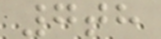7th
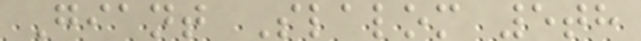Giant Slalom 5th
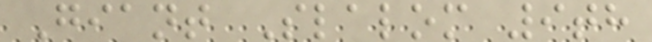Giant Slalom 9th
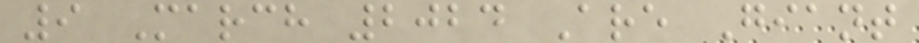9 March 2024 Are Giant
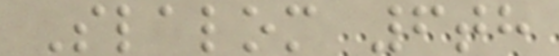Slalom 6th
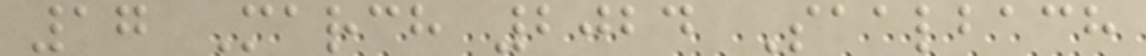17 March 2024 Saalbach
